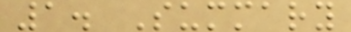1. Summary
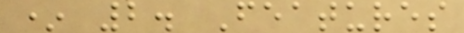* 2. Features
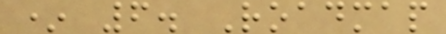* 6. Roadmap
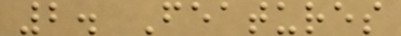2. Features
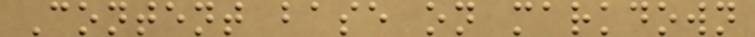Content base on markdown
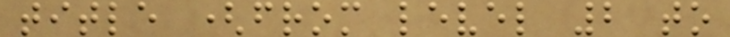title (from level 2 to
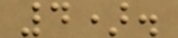4).
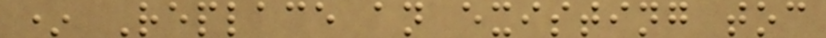* Replace an existing toc
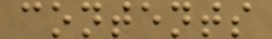contents
